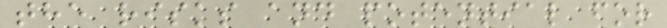the risks and potential for
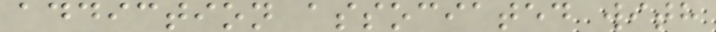addiction associated with
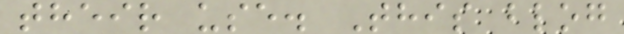their use. This blog
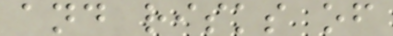and risks of
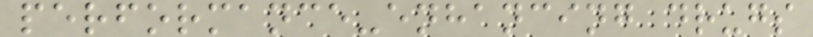performance-enhancing drugs
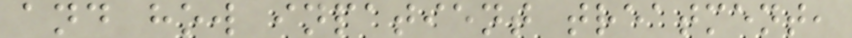and how inpatient treatment,
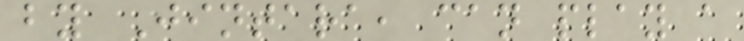by Jintara, can play a
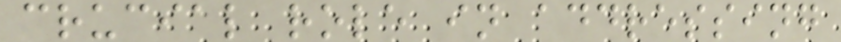crucial role in addressing
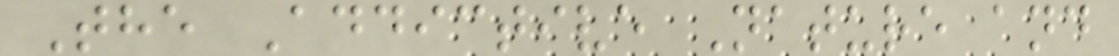The Addictive Nature and
